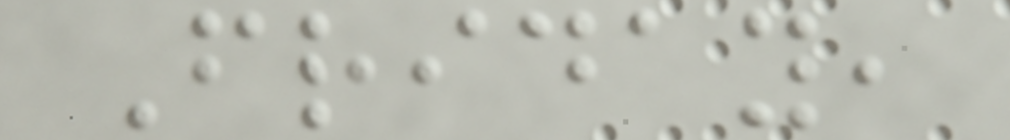Friday,
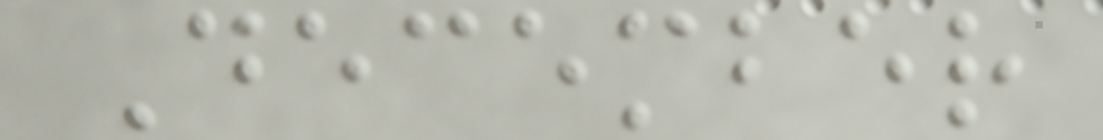December
